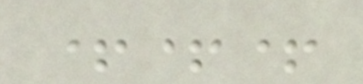+++
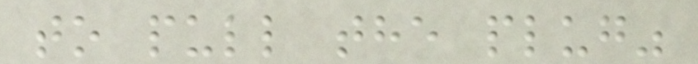to pull the plug"
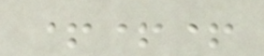+++
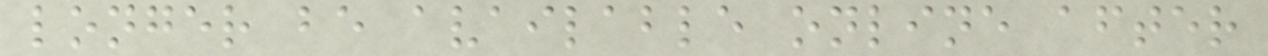longer be available online after
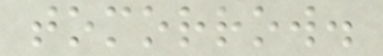tomorrow.
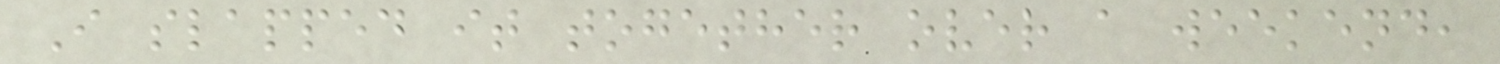I slapped it together over a weekend,
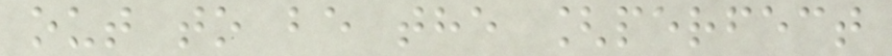out to be the [perfect
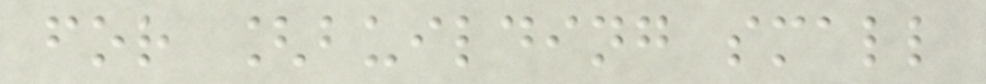for [building small
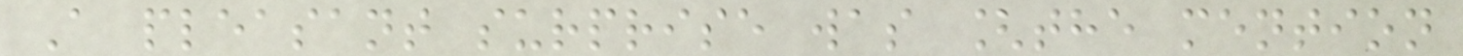A pleasant surprise was [the mention
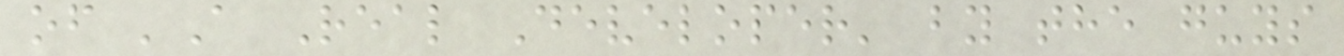of 'A Real Developer' by the guys
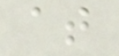at
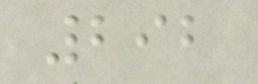292
